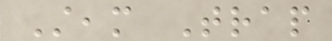Steam Trap
